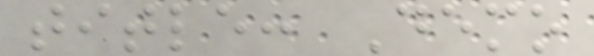title: Demo
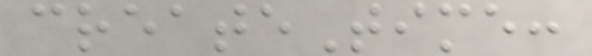createTime:
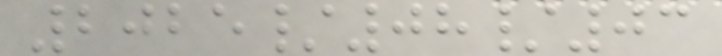2025/08/03
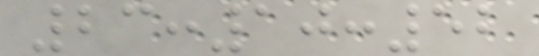23:10:52
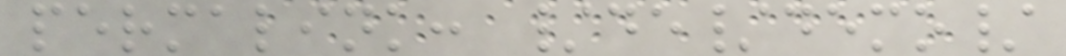permalink: /de/demo/
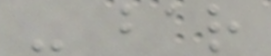- bar
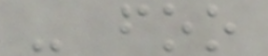- foo
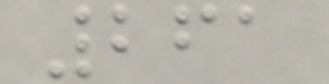261
